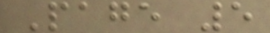Page 5
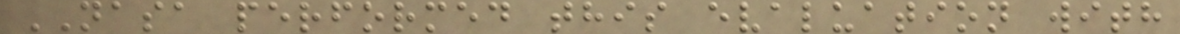NASA performed this evaluation with
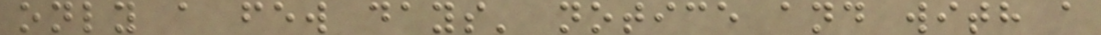only a few days' notice and with a
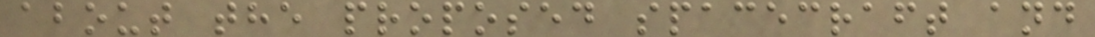about the proposed spacecraft and
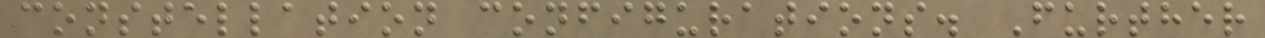constellation configurations. Further
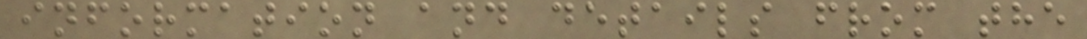information and details from the
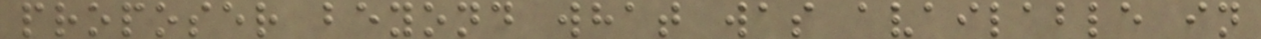proposer beyond what was available in
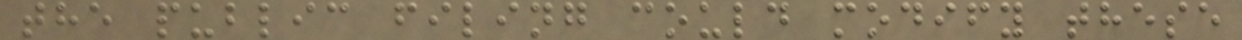the public filing could modify these
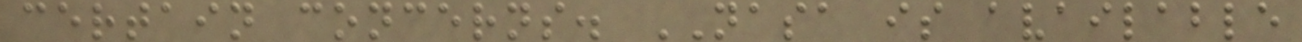certain concerns. NASA is available
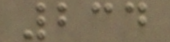234
